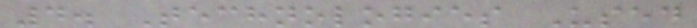4. Technologies Used
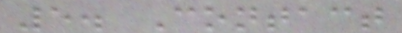5. Contact
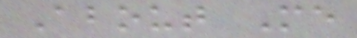About Me
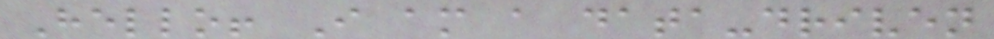Hello! I am a data-driven
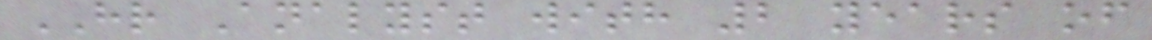HR Analyst with 2 years of
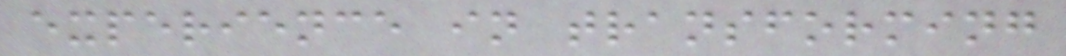experience in transforming
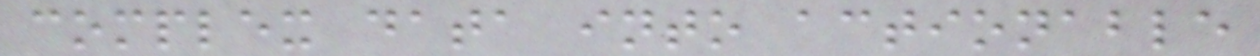complex data into actionable
